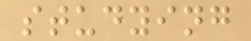studying
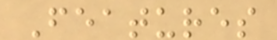Features
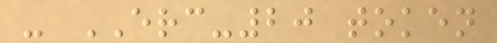- ERC-20 token
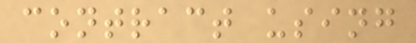contract using
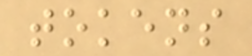tokens
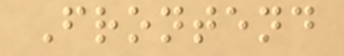Frontend
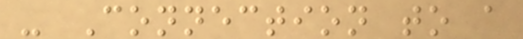- Connection to a
